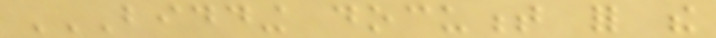BIDDING DOCUMENT FOR THE
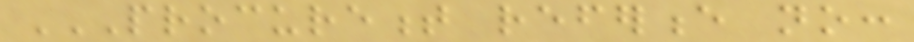PROCUREMENT REFERENCE NO:
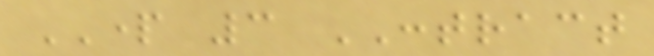PART 3 CONTRACT
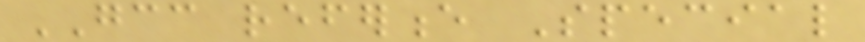GCC reference Special
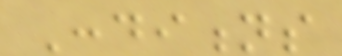Conditions
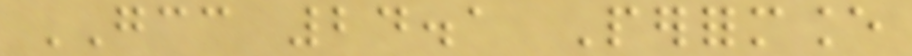GCC 24.1 Performance
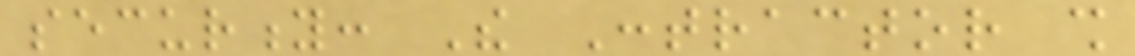security: The Contractor shall
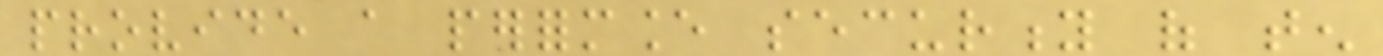provide a performance security of ten
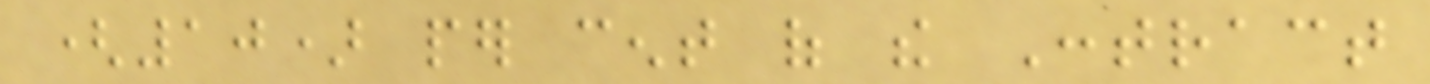(10) per cent of the Contract
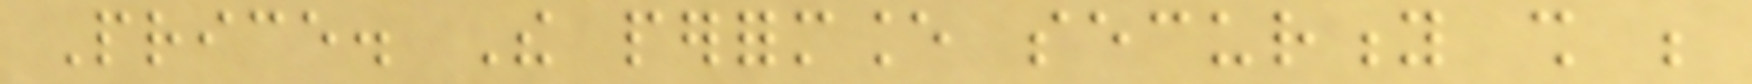Price. The performance security shall be
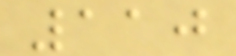110
